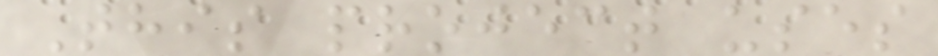This project uses
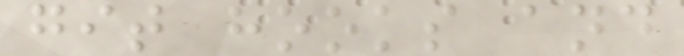git hooks and
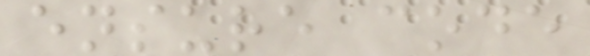ensure code
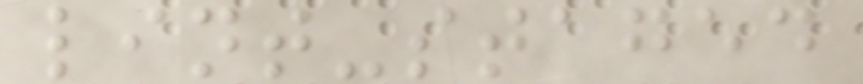lint-staged
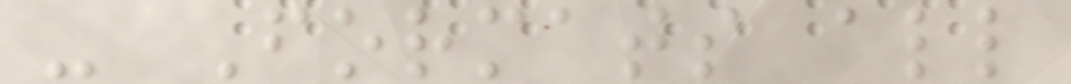- Formats all
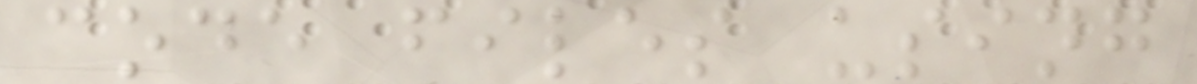code files using
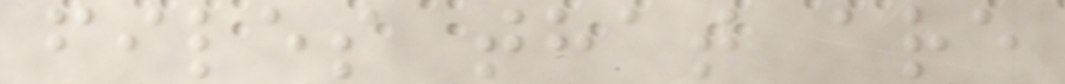files that are
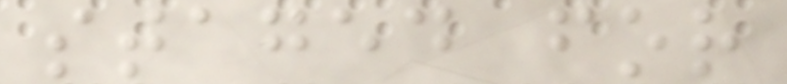staged for
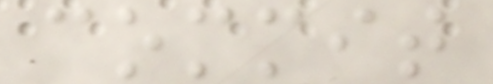commit
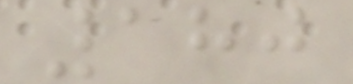180
